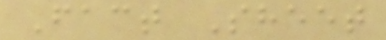Fact Sheet
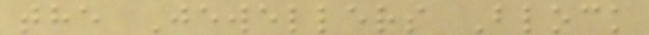the Jewellers Block
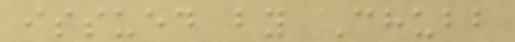issued by Chubb
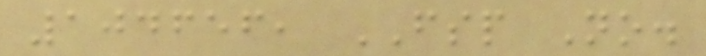104656, FSP No.
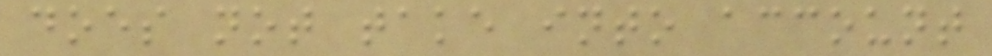does not take into account
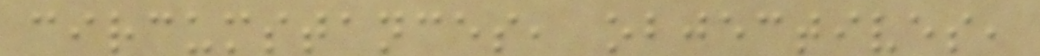circumstances, objectives,
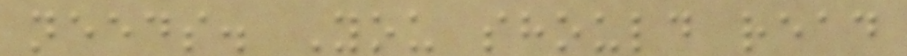needs. You should read
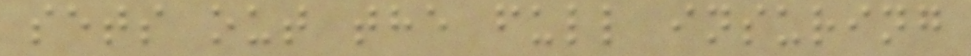sets out the full insuring
